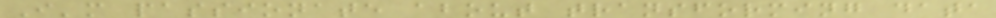I'm passionate about transforming data
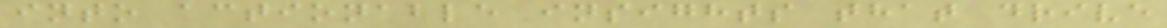into actionable insights that drive
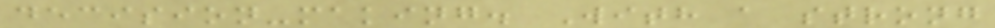decision-making. With a strong
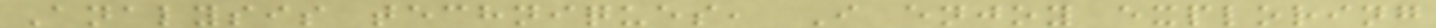Analysis techniques, I enjoy exploring
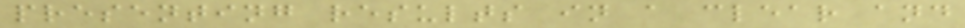presenting results in a clear and
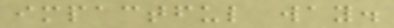impactful way.
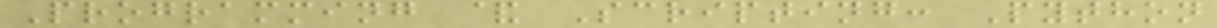Programming & Scripting: Python
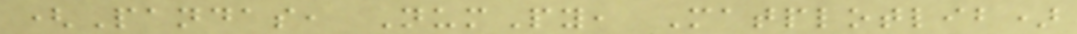(Pandas, NumPy, Matplotlib)
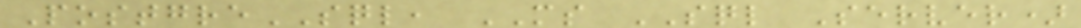PostgreSQL, MS SQL Server)
